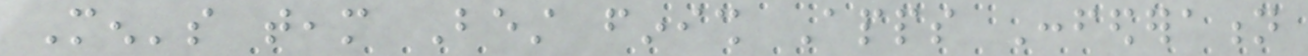Men's team Best finish Apps Confederation
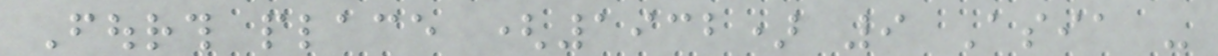Fourth place (1932) 9 Asia -
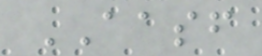AASF
